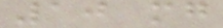10 mg
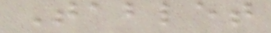Tablet
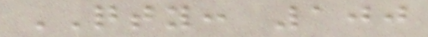QTY: 100
